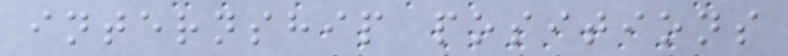internship positions
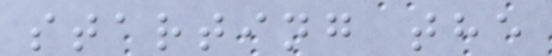starting the
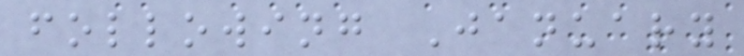following January
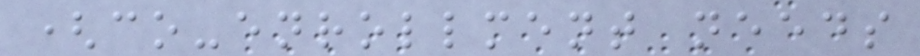(co-enrollment needs
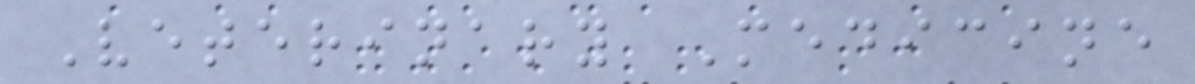Veterinary Medicine
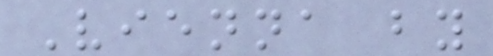Vienna by
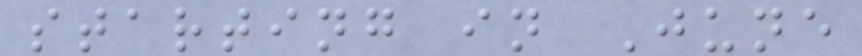starting in June
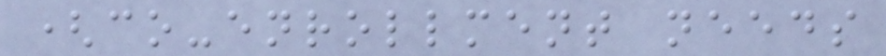(co-enrollment needs
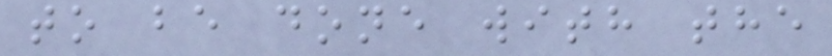to be done with the
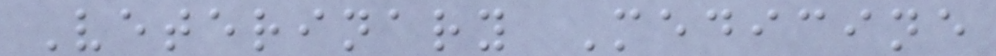Veterinary Medicine
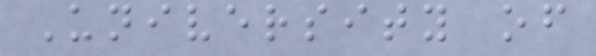University of
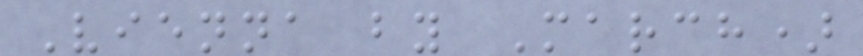Vienna by March)
